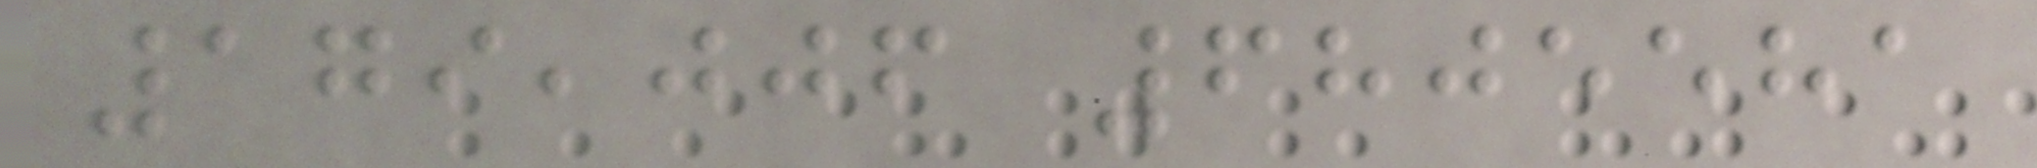179,006 6805581
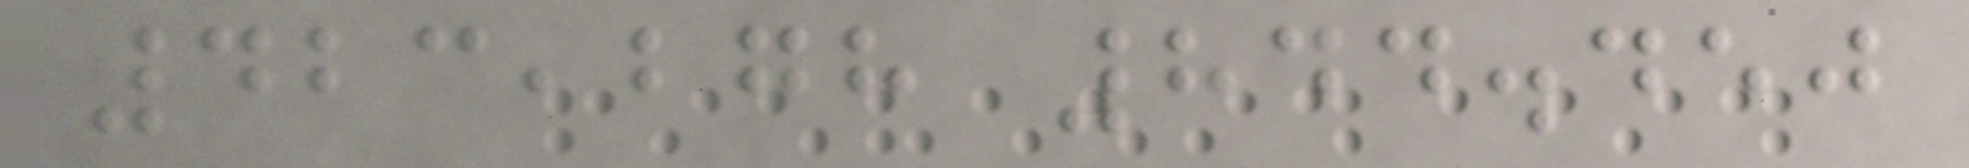423,278 844.450
